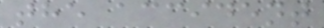the accident
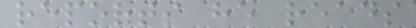reports he reads
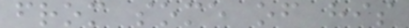from some of his
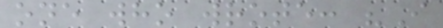one who wrote: "I
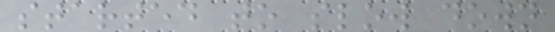started to slow down
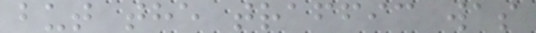but the traffic was
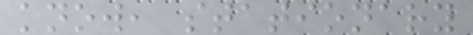know, stationary
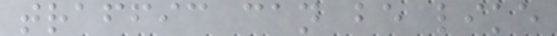traffic can be like
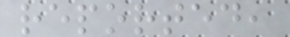reported,
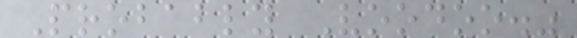Probably Voodoo."
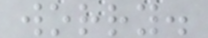worry.
